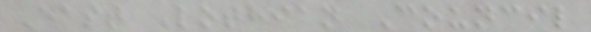East Lothian Council
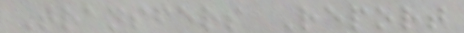Transfers Report
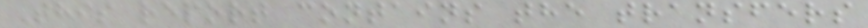This report contains the transfers
